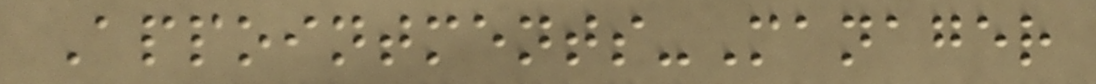Appointments-Manager
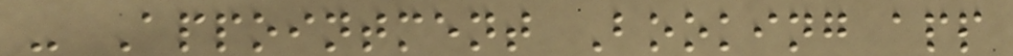- Appointment Booking app
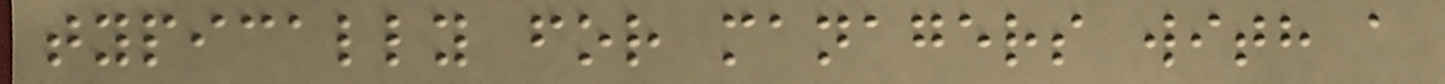typically for managers with a
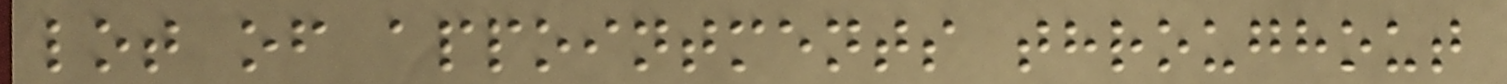lot of appointments throughout
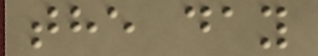the day
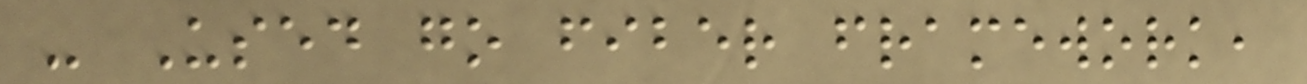- Used go fiber framework,
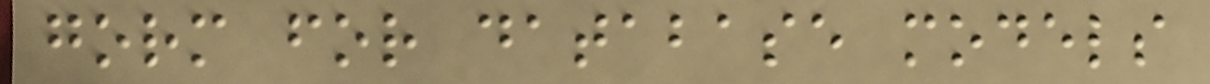gorm for database models
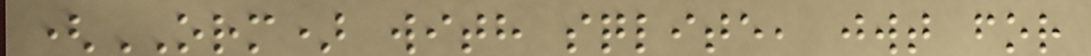(ORM) with sqlite, jwt for
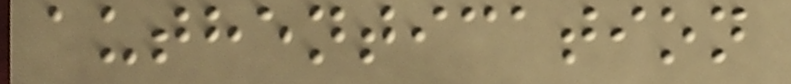authentication
